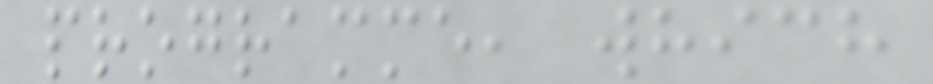programme, which
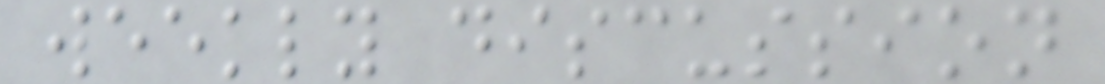weekly discussion
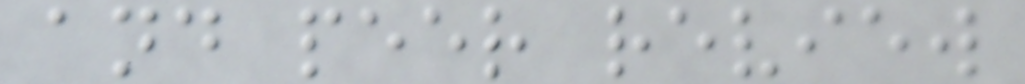and peer review
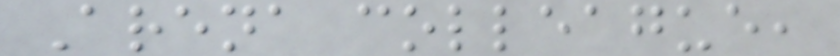Arena colleague,
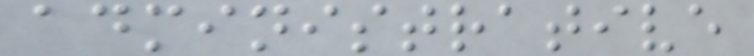administrative
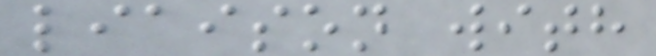liaison with
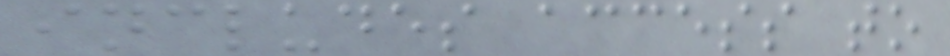includes access to
